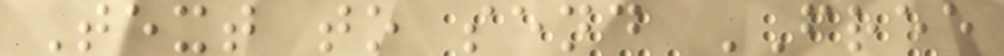Text to send FREE
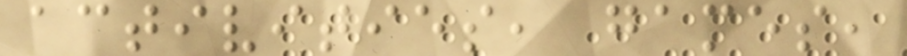activities, games,
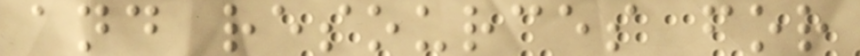and resources for
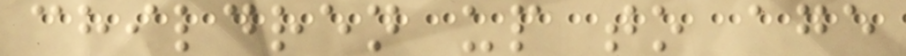children up to age
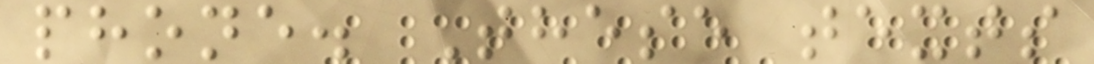phone. These texts
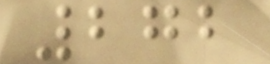272
